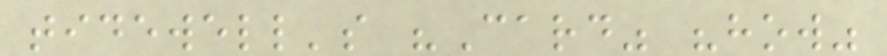tidewell's "Card" "how"
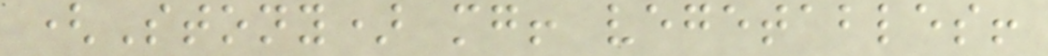(Stony) mg! vegetables!
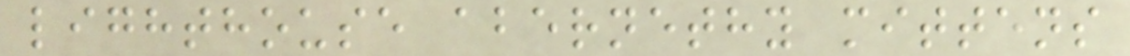lighthouse abernethy mittens
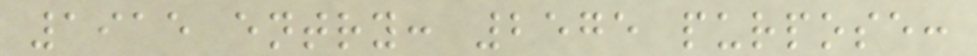1915 entry: 2575 purpose:
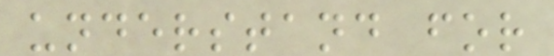understand for
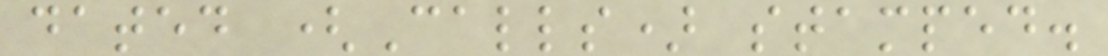dated (Calls) stamped.
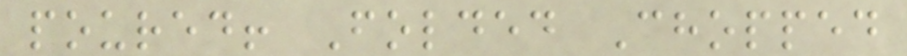poured! Folded Chopped
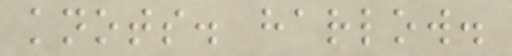knots. harlow.
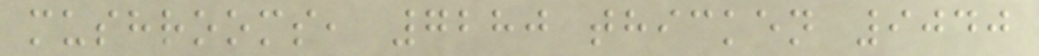mushrooms, 7280 thicken 9040
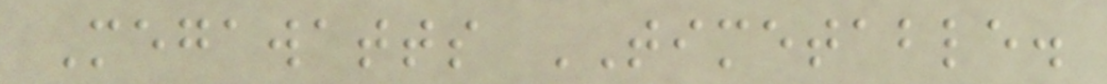Megawatts TIMETABLE.
